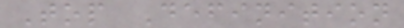Top Definition
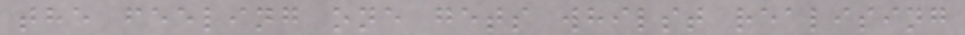the feeling one gets whilst realising
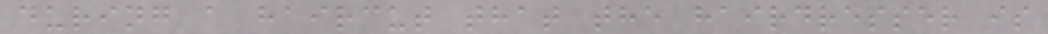during a haircut that the hairdresser is
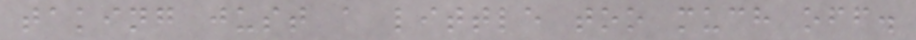taking just a little too much off.
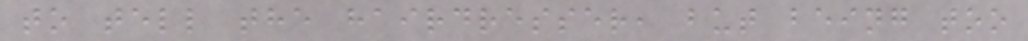to tell the hairdresser, but being too
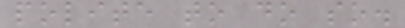polite to do so.
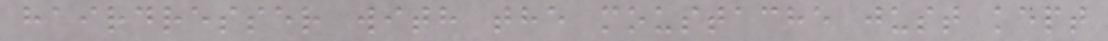hairdresser with the moustache just kept
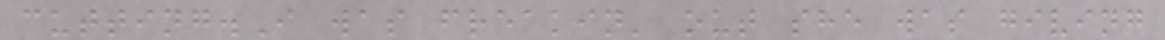cutting.I was freakin' out she was giving
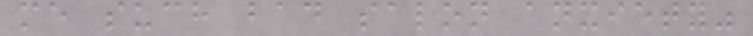me such bad salon anxiety"
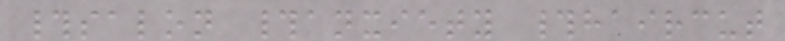#salon #anxiety #haircut
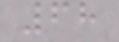68
